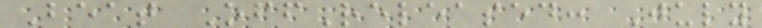Beat OffReleased: July
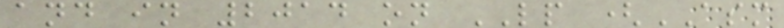and in 2014 on LP (ASM
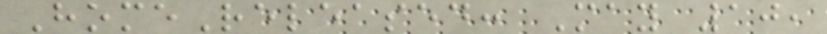HomeReleased: May 10,
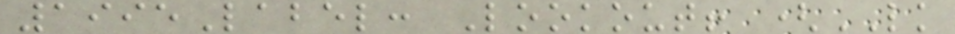1995Label: Lookout! (LK
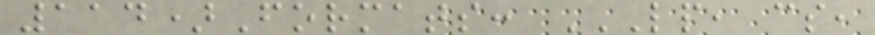114)Formats: LP, CS,
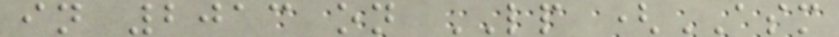in 2013 on LP (ASM
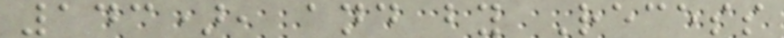143), and by Recess
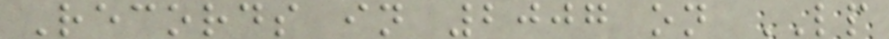Records in 2007 on LP
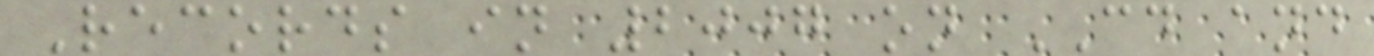Records in 2007 on CD and
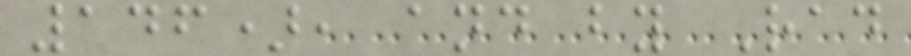146), and by Rad
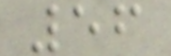56
